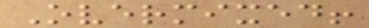Overmixed!
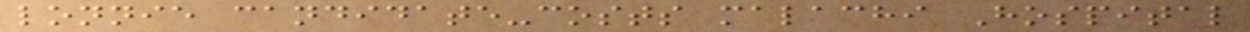lonnie candidate-costs malachi Hospital
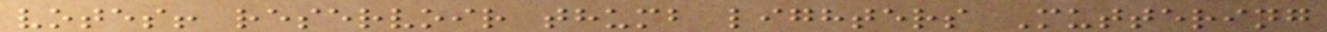votes! reservoir thumb lighters Muttering
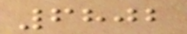6802
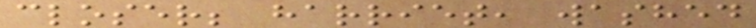closer; harriet, washed
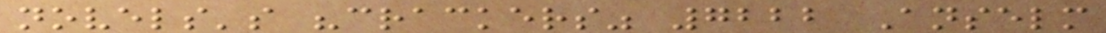novels's "crackers" 7222 Anselm
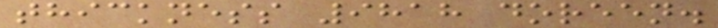thickness 9818 doreen.
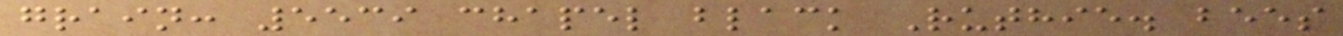grain: 5539 chapel black Ruthie. bees
